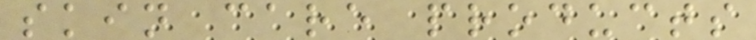skin care products
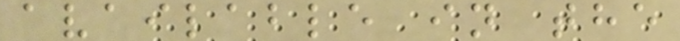available in the
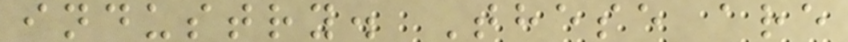industry. These are
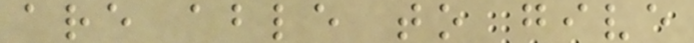are able to give
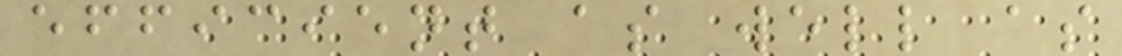efficient as well as
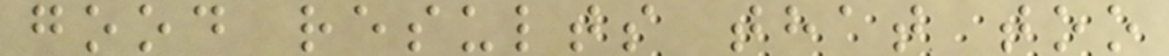good results that too
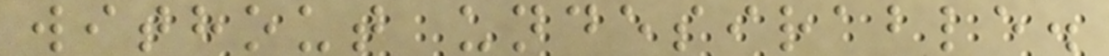without undesirable.
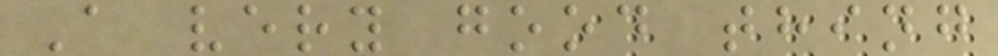A very good thing
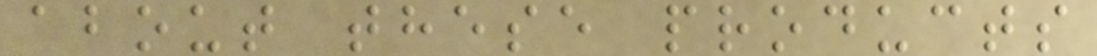about these products
